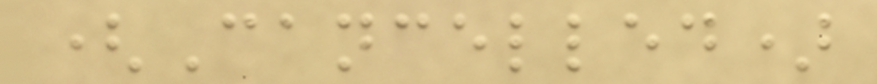(Cancelled)
